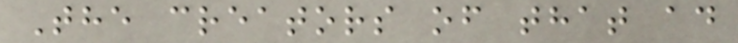The creators of that ad
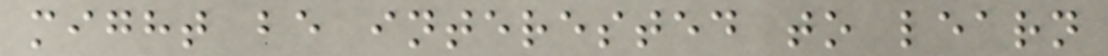might be interested to learn
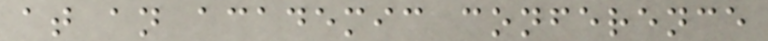at an academic conference
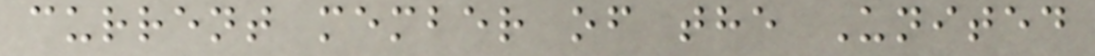current member of the United
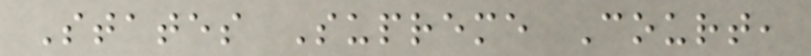States Supreme Court,
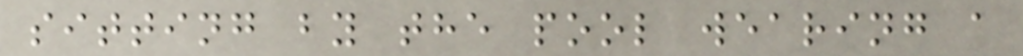sitting by the pool wearing a
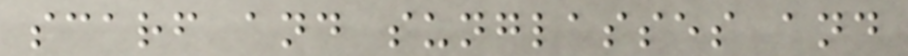scarf and sunglasses and
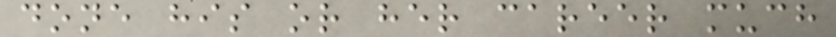done his or her career much
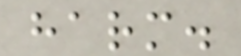harm.
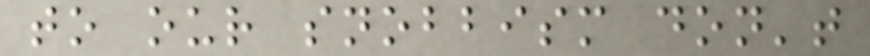to our snobbism don't
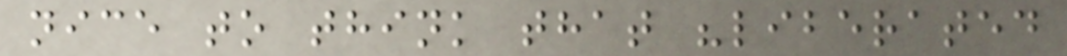nice to think that "liberated
